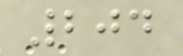204
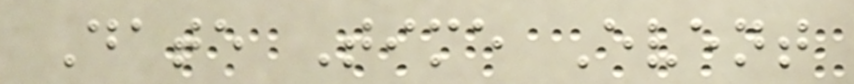Date Time Event
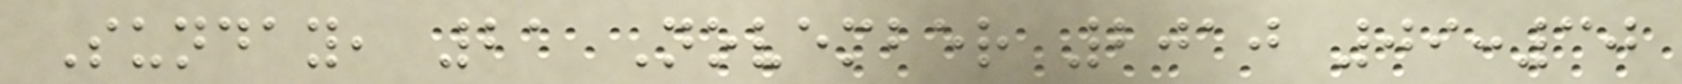Sunday, 21 November 2010 09:30
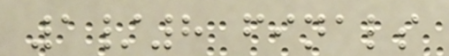1/8 finals
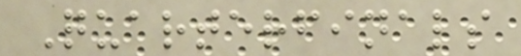Quarterfinals
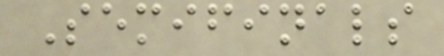Semifinals
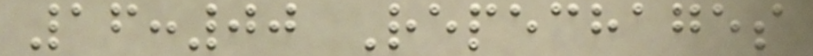16:00 Repechages
